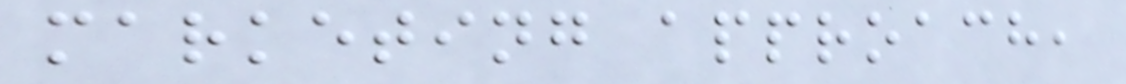marketing approach,
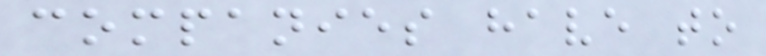companies have to
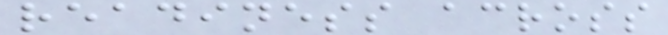readiness across
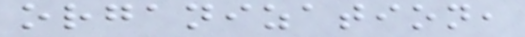organization,
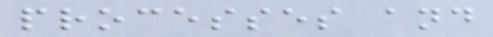processes and
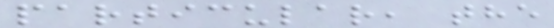particular, the
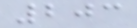203
